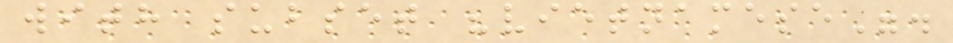with subset "vietnamese".
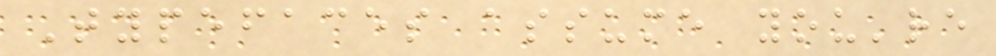Typefaces assume you're
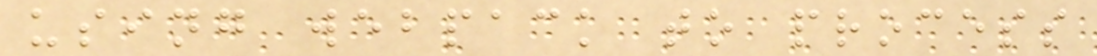using webpack to process
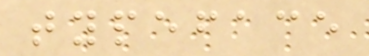typeface
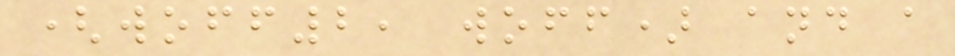(woff2, woff) and a
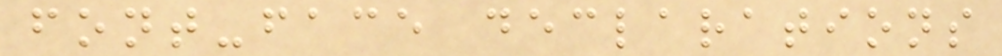font-face declarations
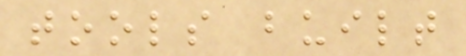tools built
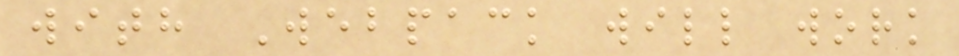with Webpack will work
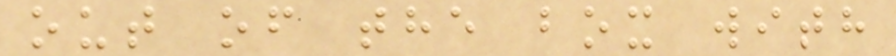out of the box with
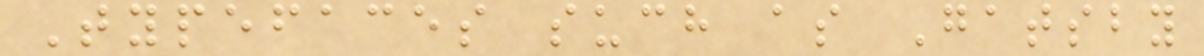Typefaces such as Gatsby
